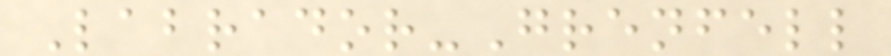Labrador-Grenfell
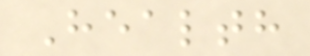Health
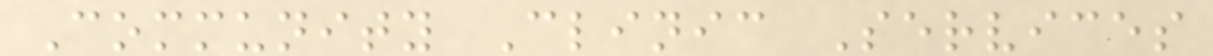Community Clinic Services
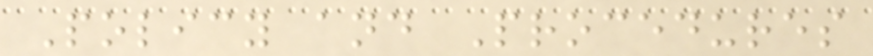Policy and Procedures
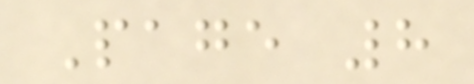Page 8
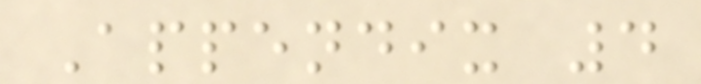Appendix 4
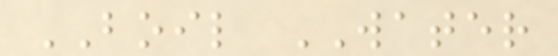BOIL WATER
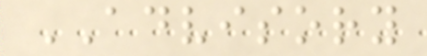ADVISORY
